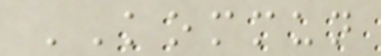KOMMUN
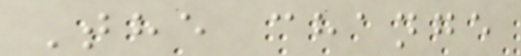The change
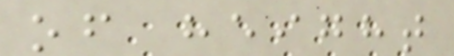of height
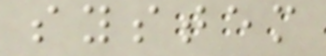system
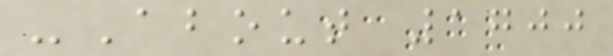-About 1700
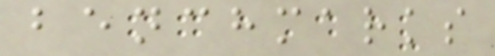benchmarks
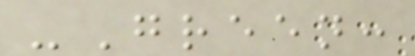-Green:
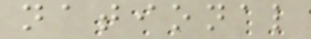national
